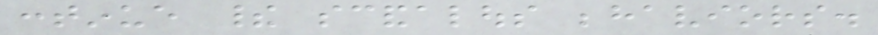continue their scandalous behaviors.
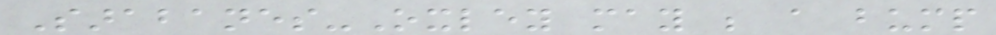Sarabanes-Oxley may be a bump
